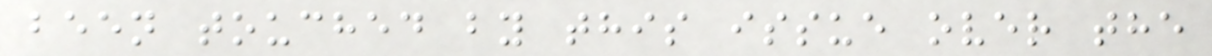been touched by this issue over the
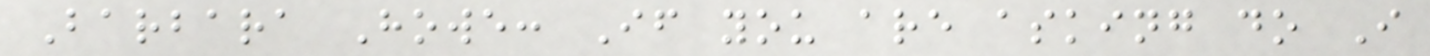Barbara Howe: If you are asking do I
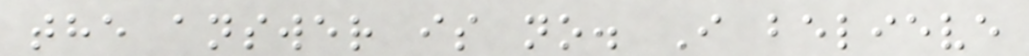the answer is no. I believe
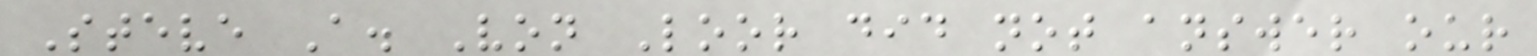Steve A. Von Loor did not answer our
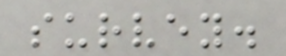survey.
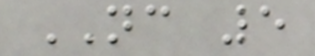NC 5
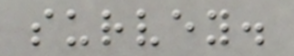survey.
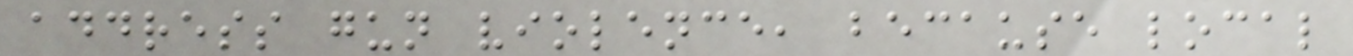address gun violence, because local
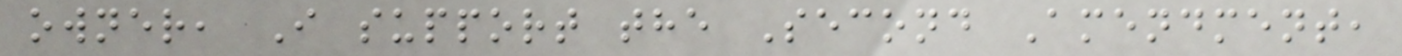owner, I support the Second Amendment,
